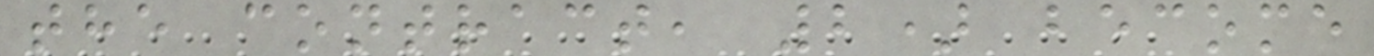the contract, 2) become
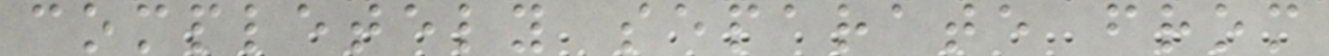completely separate from
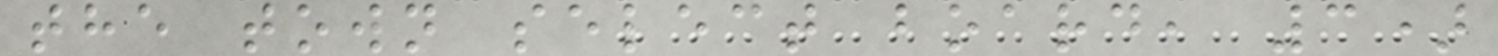the town select board, 3)
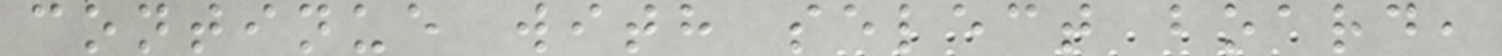continue with select board,
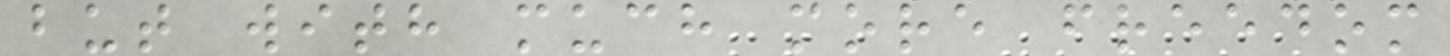but with much more freedom
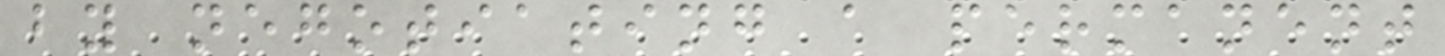by negotiating a permanent
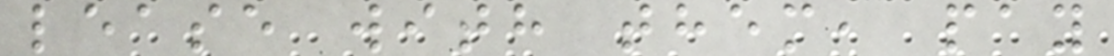lease with them, pay
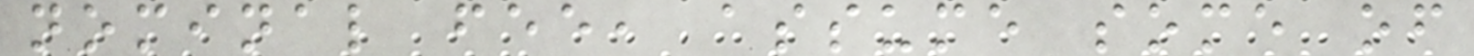nominal fee, assume some of
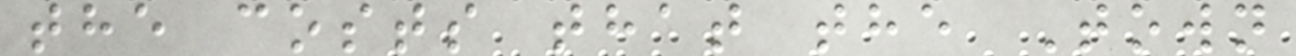the costs that the Town
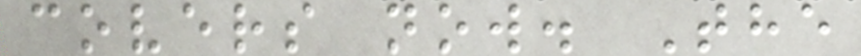covers now. The
